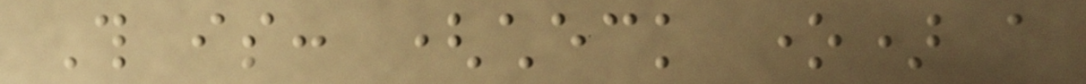This is: (check one) a
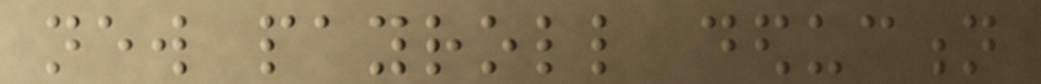new payroll deduction
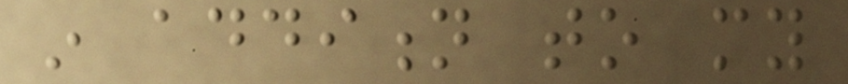in addition to my
